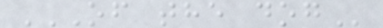OF THE DOG
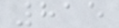815
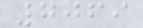7069
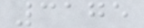3175
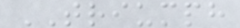TRIUMPH
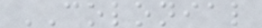COLONIAL
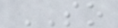SO
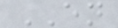EN
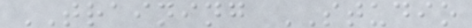TRAINING STUDIO
